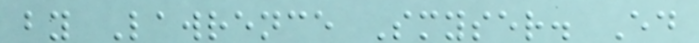by Lawrence Smyser. Ed
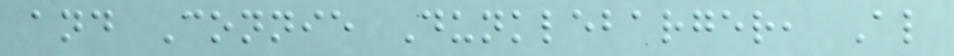and Connie Dunklebarger, Al
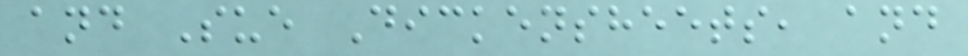and Sue Dickensheets, and
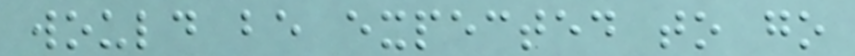would be expected to go
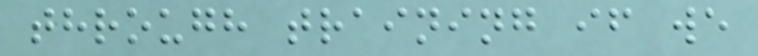through training if we
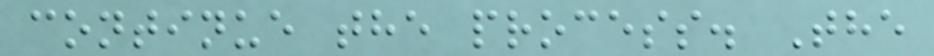continue the process. The
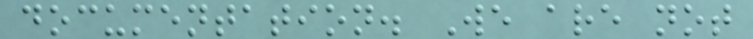documentation. We are not
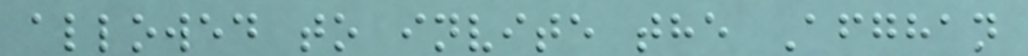allowed to invite the Afghan
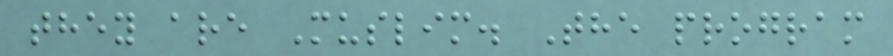they are Muslim. The program
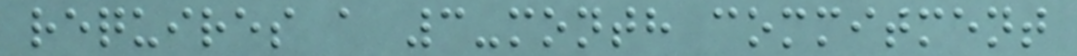requires a 3-month commitment
